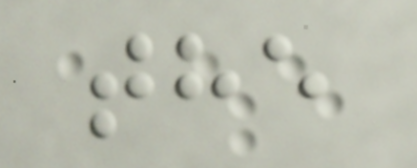the
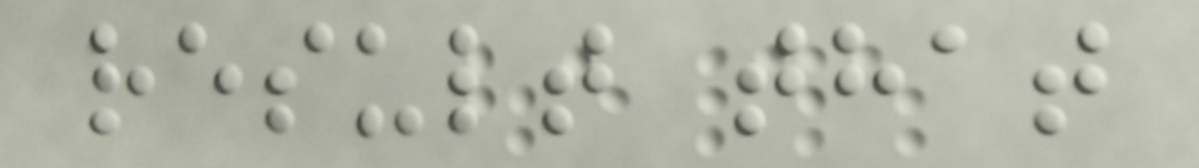result that
